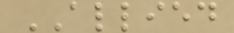ALLIED
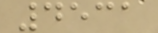4531
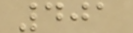401
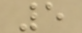5
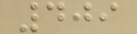409
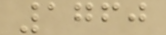1760
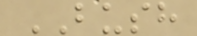BUSH
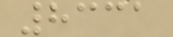8331
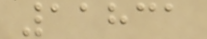11831
